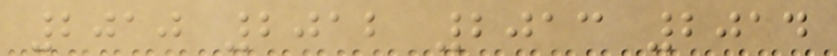2010 2012 2013 2014
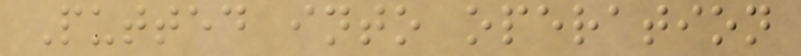Putted into operation
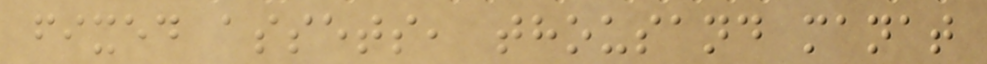fixed assets, thousand manat
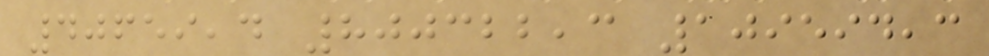40659,4 800322,3 109594,3
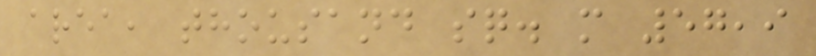area, thousand sq. m 57,9
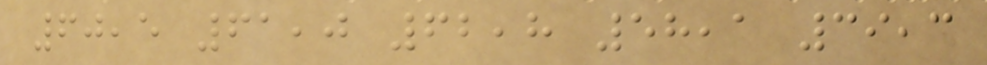60,5 61,0 62,8 58,1 39,3
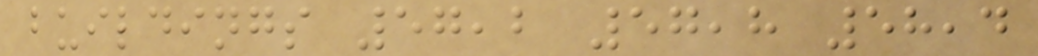buildings 57,2 57,8 58,4
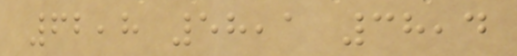62,8 58,1 38,4
